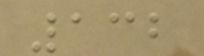132
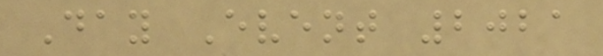Day Event 2021
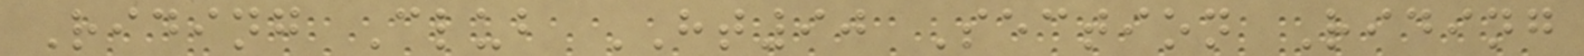Riding Club HT90 Section Riding
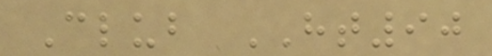Club HT90
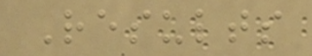Results
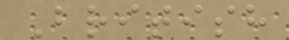British
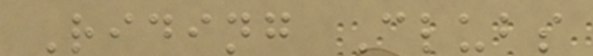Riding Clubs
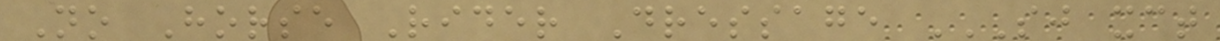No Horse Rider Dressage SJ XCT
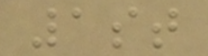1st
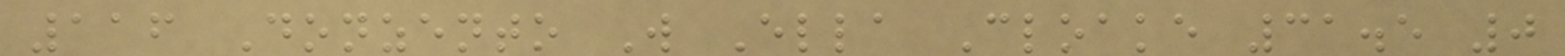116 Donzento W Ella Cloake 31.5 0
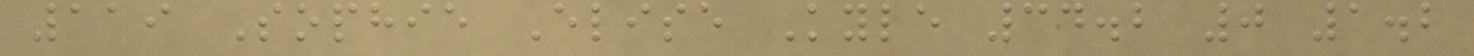119 Sophie Elise Kyle 34.2 0 1.2
